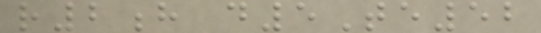r2h d5Te52
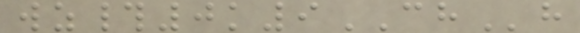wz#0k9CHh
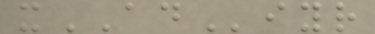xADiyr
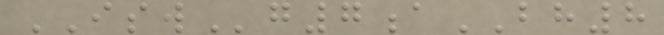ISWg7aBH8
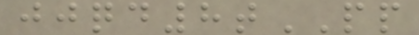jjqd8tPP
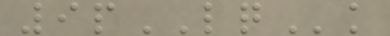9pLQk
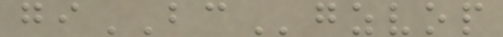giBCgzvop
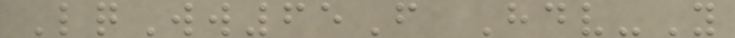LqWw65F Hdv-Y
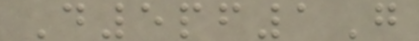D5pf1G
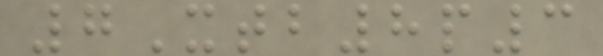7Xtb8p3
